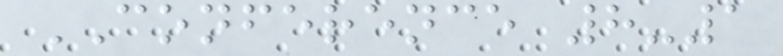CONFERENCE 8-1
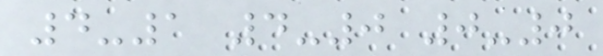4-1 4-0 0-0
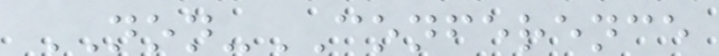NON-CONFERENCE
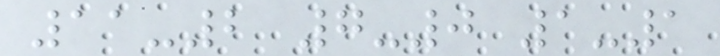11-2 7-0 1-1
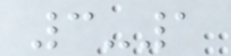3-1
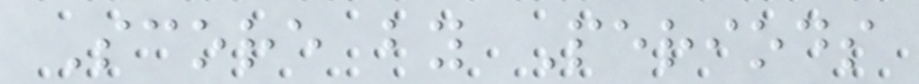Score by Periods
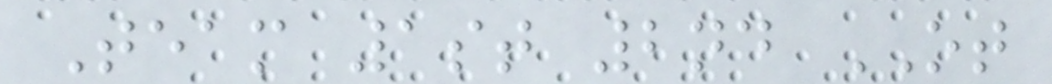Team 1st 2nd OT
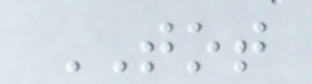TOT
